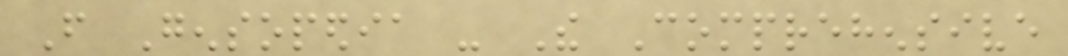From Gensopedia - The Comprehensive
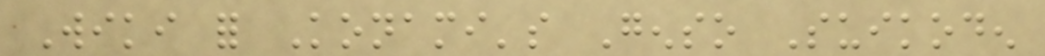Wiki for Konami's Genso Suikoden
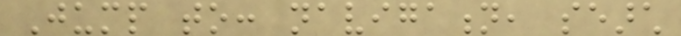Jump to: navigation, search
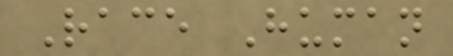Race Human
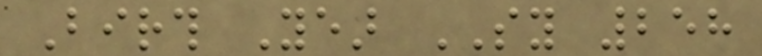Birth Year SY 258
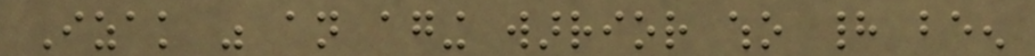Izak was an aging warrior who had been
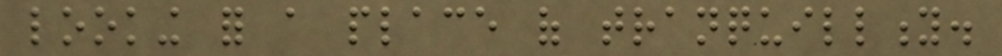looking for a place of tranquillity.
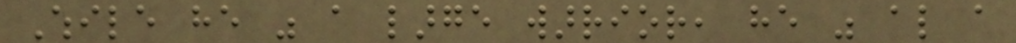While he was a large warrior, he was also a
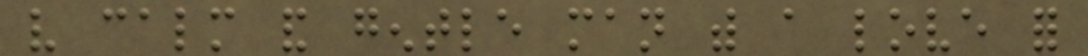very calm and gentle man with a love for
